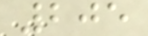205
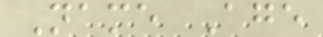Name Age
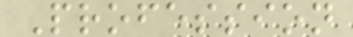Profession
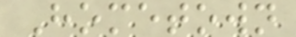Hometown
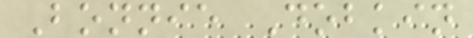Bonnie Dobkin
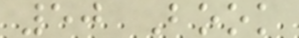50 Book
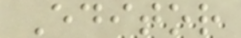Editor
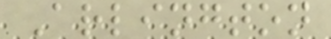Arlington
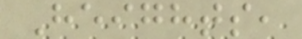Heights,
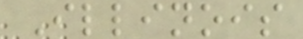Illinois
